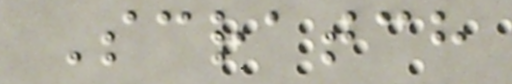Scratch
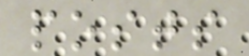posts
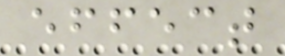effect
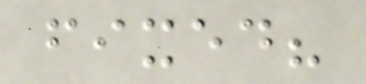fixed?
